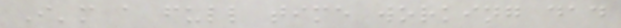I'm a full time working dad
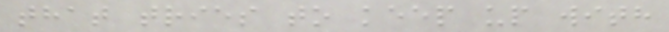that tries to keep up with
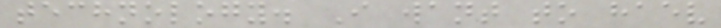technology. I want to haev
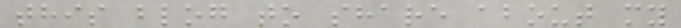this blog to share about my
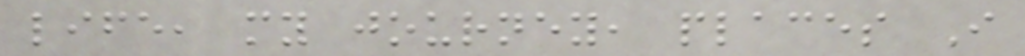life, my journey, places I
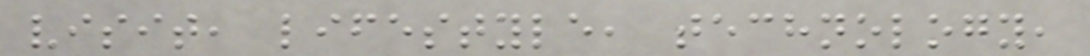visit, lifestyle, technology,
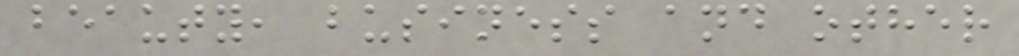beauty, business and other
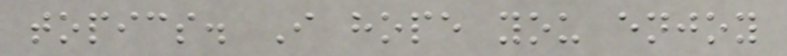topics. I hope you enjoy
